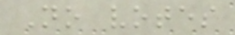No votes
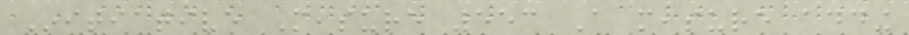Initiative Measure 553 A measure adding
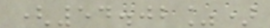(54.02%)
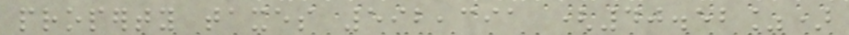property taxes 592,391 (40.52%)
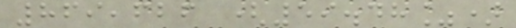869,626 (59.48%)
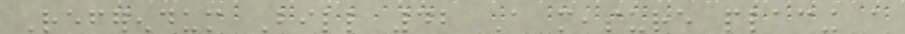Referendum Bill 42 A measure placing a
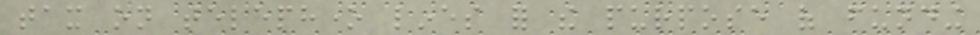tax on telephone lines for the purpose of funding
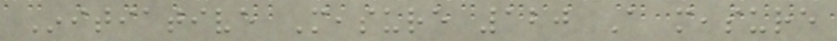Initiative Measure 120 A measure
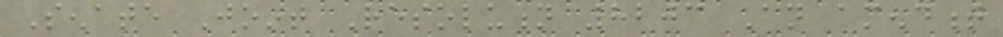Senate Joint Resolution 8203 An amendment
